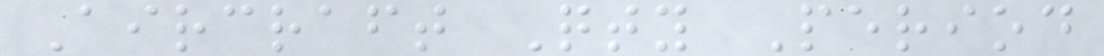Aircraft Qty Period
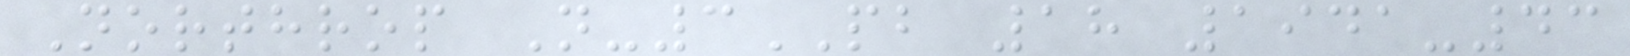Northrop N-3PB 18 1941-43
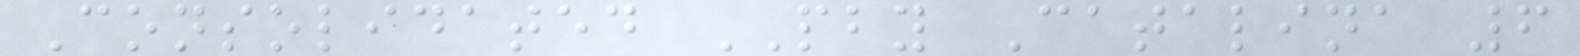Consolidated PBY Catalina 6
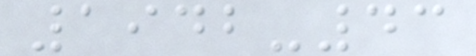1942-43
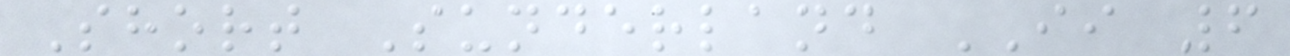Short Sunderland II 6
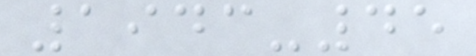1943-45
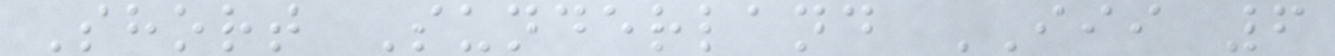Short Sunderland III 6
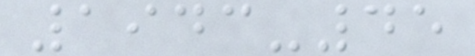1943-45
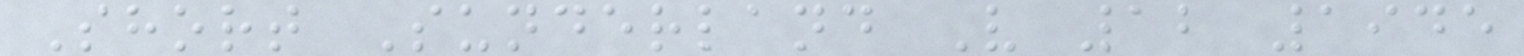Short Sunderland V 12 1945
